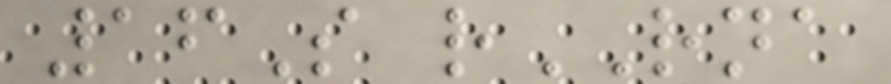16S rRNA
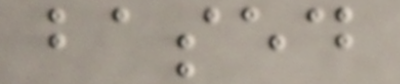based
